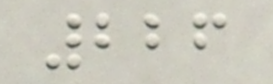226
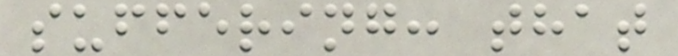suffering: that
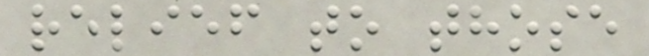relief to those
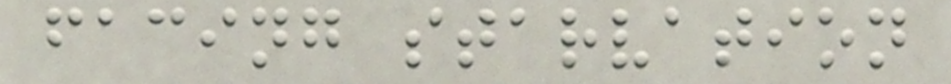facing starvation
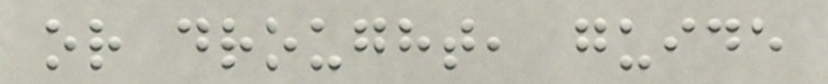or drought, guide
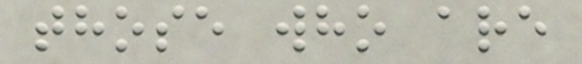those who are
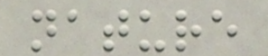nature
